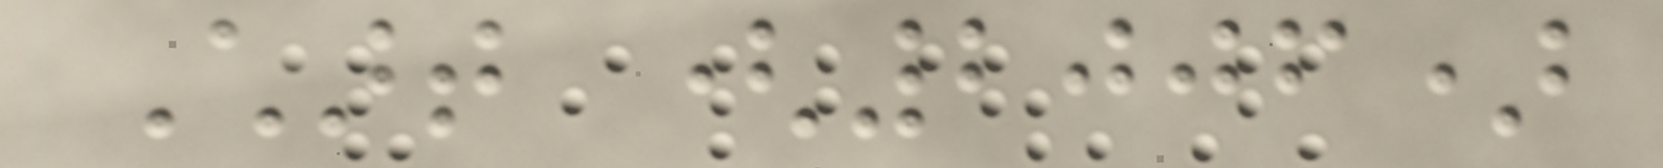Chart (2006)
